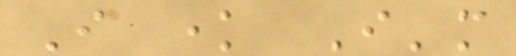I know I'm
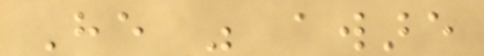He was aware
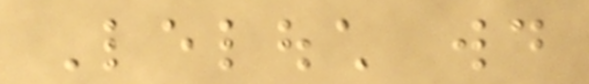Lelouch would
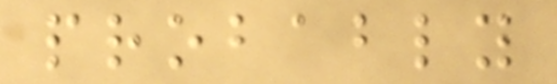probably
